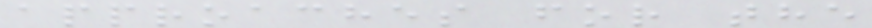approaches for the
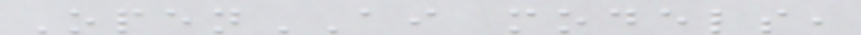OpenAI models,
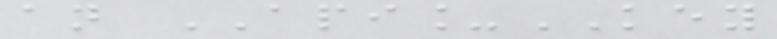an API_KEY
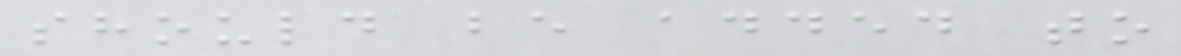should be added to
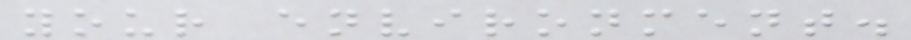your environment.
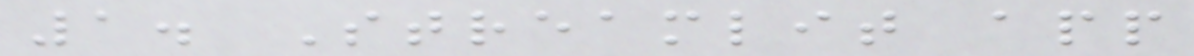1. Streamlit app
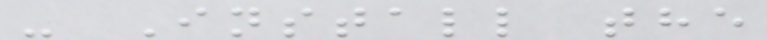- Install the
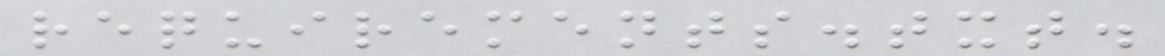requirements.txt.
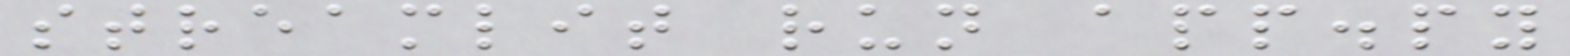streamlit run app.py
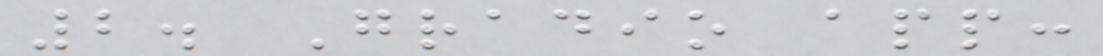2. Gradio app:
